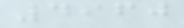4960
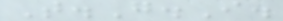T.G.I.
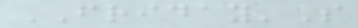FRIDAY'S
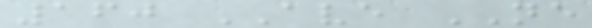160 AVE NE
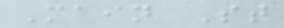Main St
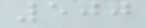500
